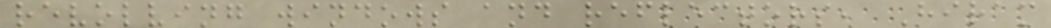revolving windows and reflectors, Hiram
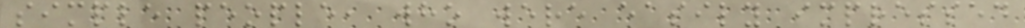simple people, who were easily impressed
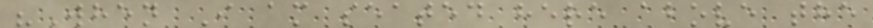"When I am seated here above the
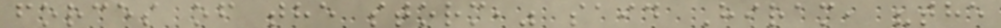forces of the storm," said Hiram, "the
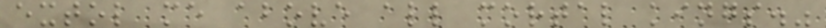extol me above all mortal kings."
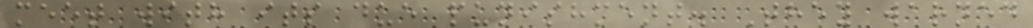meet with its due punishment. They warned
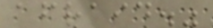afraid."
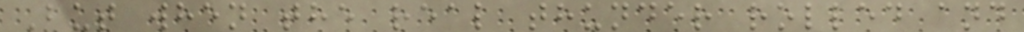But when the real thunder rolled and
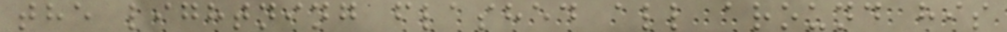the lightning flashed all around his
